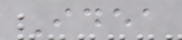Idea
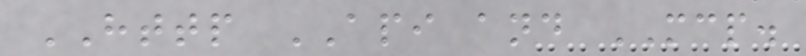HTTP API and MCP.
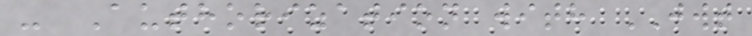- Authorization with JWT
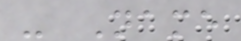- Name
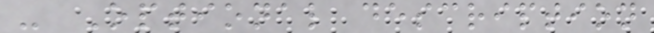- Optional description
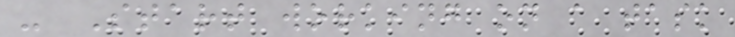- Start working on a task
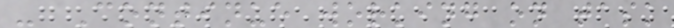- Continue working on task
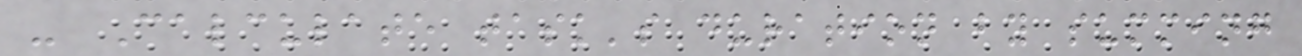- Calculate task's duration by summing
